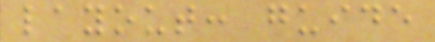layout: guide
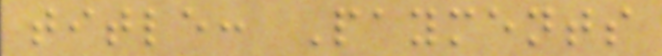title: Payments
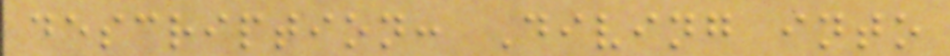description: Diving into
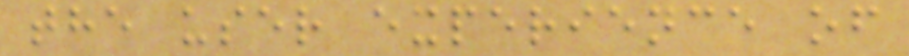the user experience of
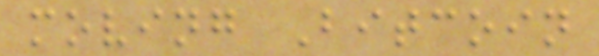moving Bitcoin
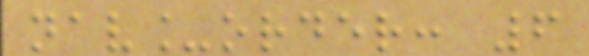nav_order: 6
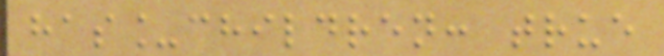has_children: true
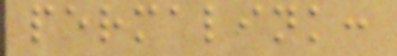permalink:
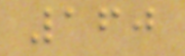160
